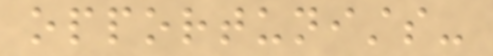opportunists-
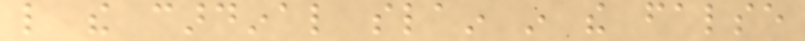like the cardinal slain in the false
